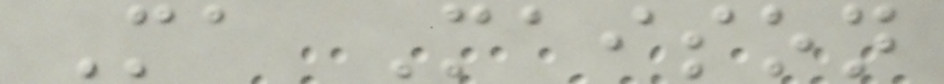Ma Maison
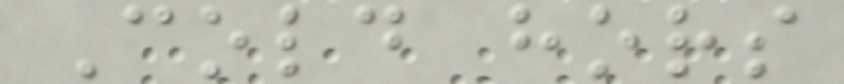Cold hors
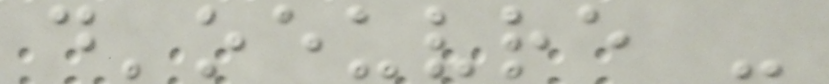d'oeuvre -
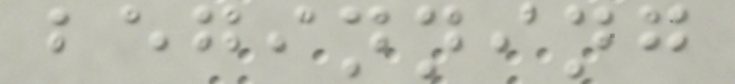beginning
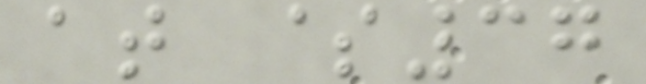at $37
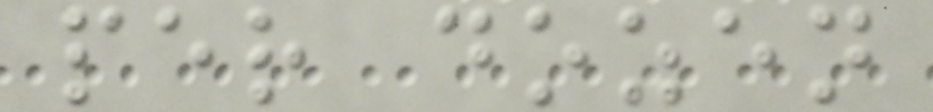per dozen
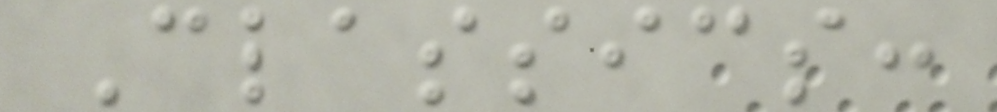Classics:
